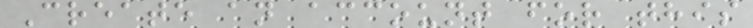Create an account for this
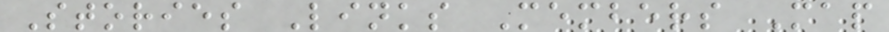Stories Links Members Map
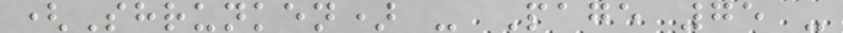(Shrunken) - Page 75 -
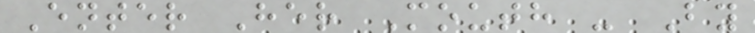Enter Her Mouth - By
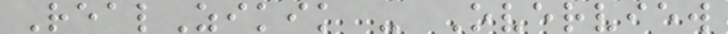RealZikik - Overview
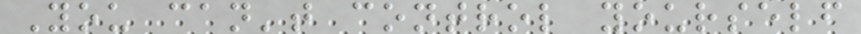You can't control yourself
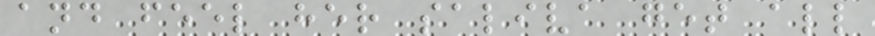and feel her saliva get all
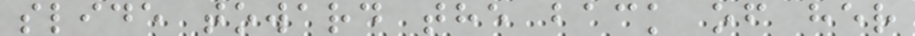slide toward the back of her
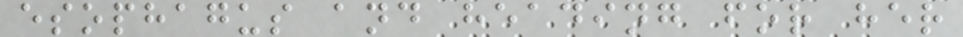esophagus and heading for her
